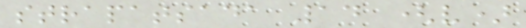strapatsada 14 (v)
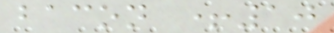bacon +10
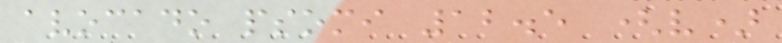avocado psomi 12.5 (v)
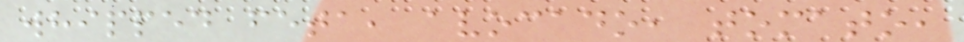whipped feta, avocado, tomato,
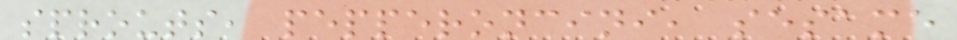sprouts, pepperoncini, sesame
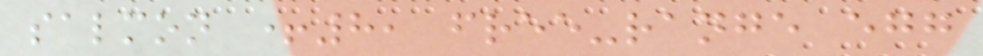salmon +8, free-range egg
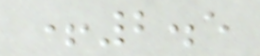+2.5
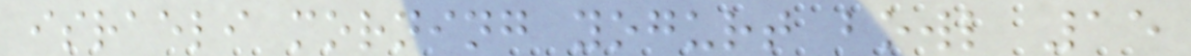israeli morning yogurt bowl 15
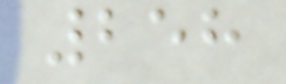258
